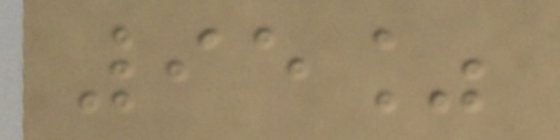95%
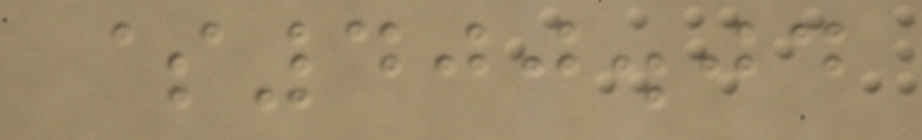$400.04
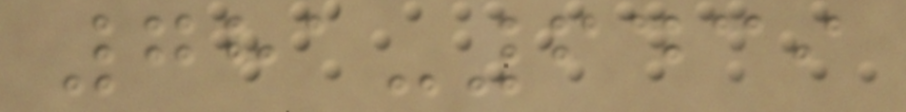781-6439
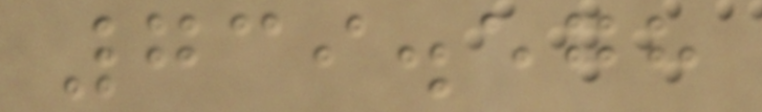739.578
